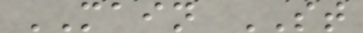MAIN ST
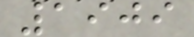1909
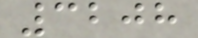3208
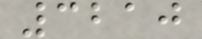3210
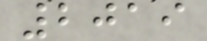2019
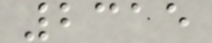2315
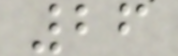26
